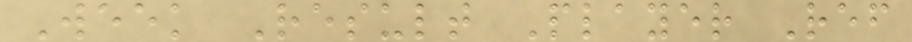Week Result Player Ref
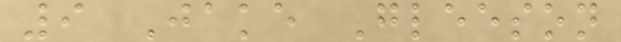9 Jake Gleeson
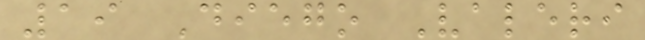19 Diego Valeri
